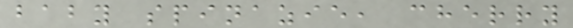baby spinazie, cherry
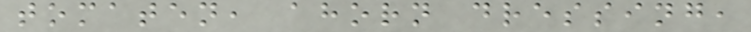tomaten, ahorn dressing,
